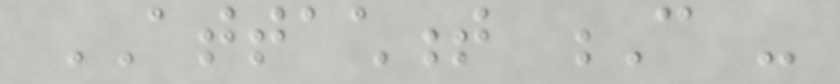ATTACHMENT C -
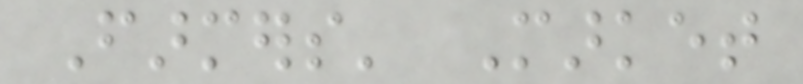Farmers' Market
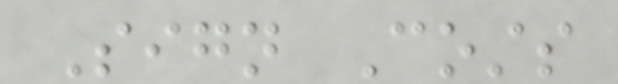Sign Costs
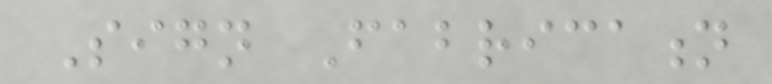Sign Fabrication
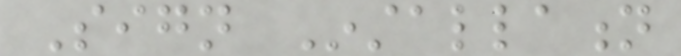Sign Installation
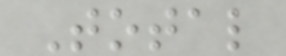Total
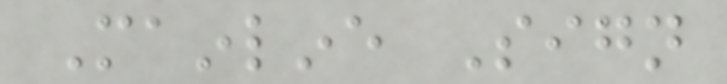Mainline Sign
